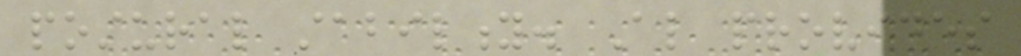postural stability. Also provides
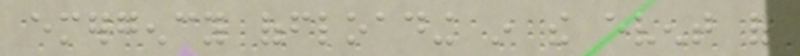emergency offloading in the event of
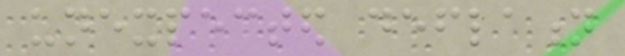unexpected deflation
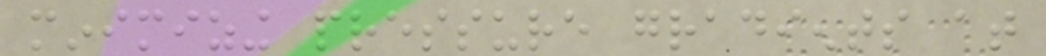minimizing pressure gradients at
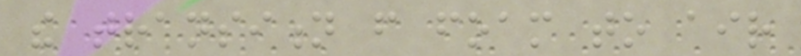the transition from foam to air
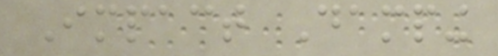Impact Damping
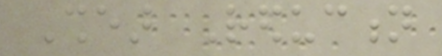Shear Reduction
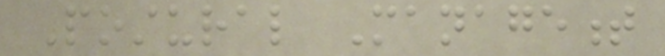Postural Management
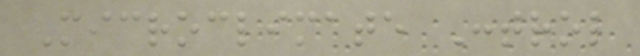Microclimate Control
